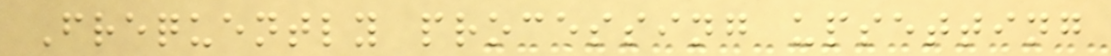Frequently processing upsetting
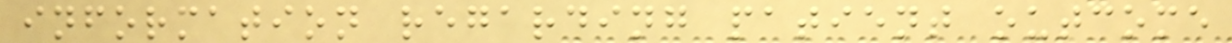information regarding patient outcome
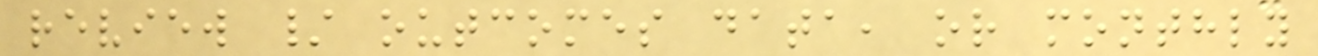review / outcomes data, or monthly
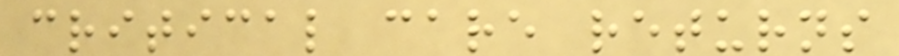critical care returns
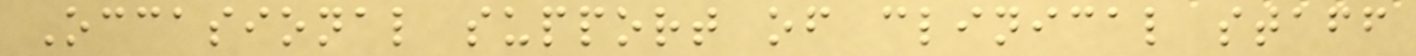Occasional support of clinical staff
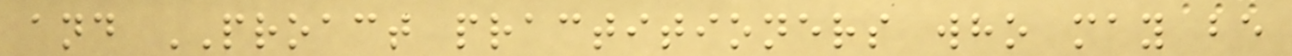and PROACT practitioners who may be
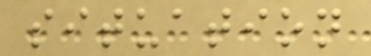situation
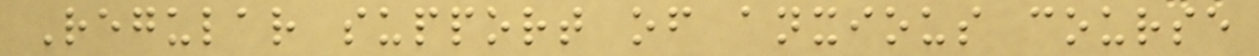Regular support of anxious course
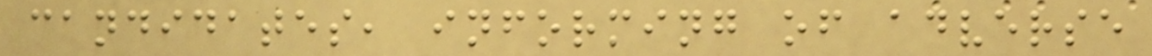candidates, informing of adverse
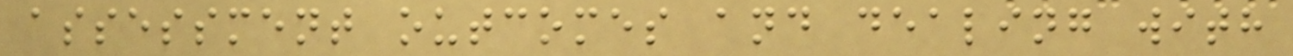assessment outcomes and dealing with
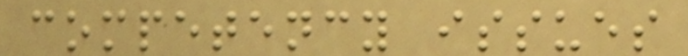competency issues
